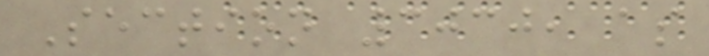Section 3030, as
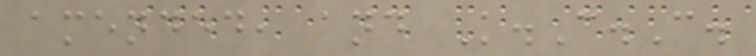amended, and K.C.C.
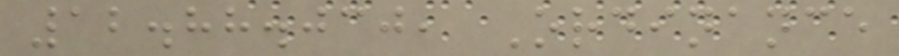12.88.030, Ordinance
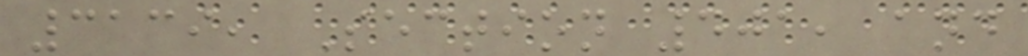3139, Section 401, and
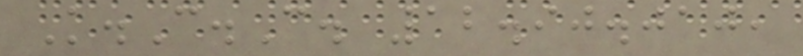K.C.C. 12.90.010,
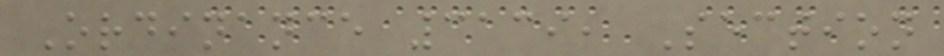Ordinance 3139, Section
